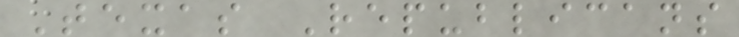Texas Republicans
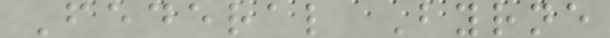Federal Byrne
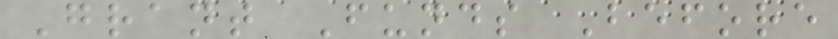Grant Funds Before
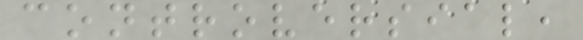controversial,
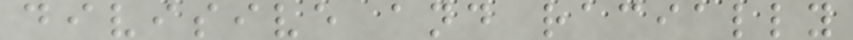divisive and racially
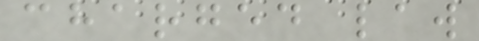charged law
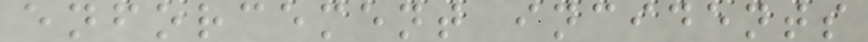enforcement incidents
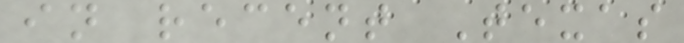in recent Texas
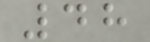48
